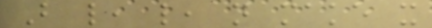But like, like, not make it
